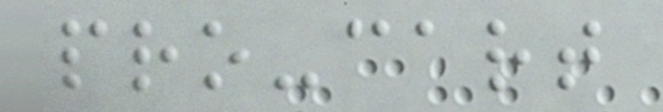pro-cart
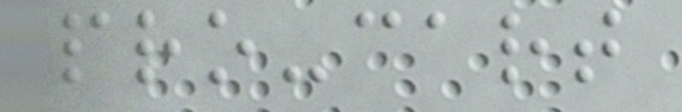pro-cart
